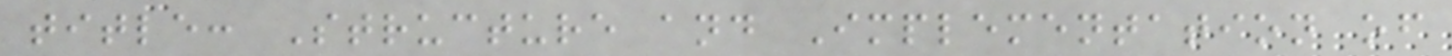title: Structure and Implementation of
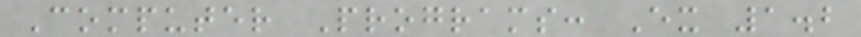Computer Programs: Ex 1.2
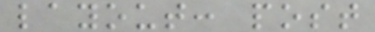layout: post
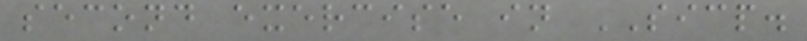second exercise in SICP.
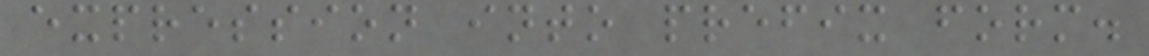expression into prefix form.
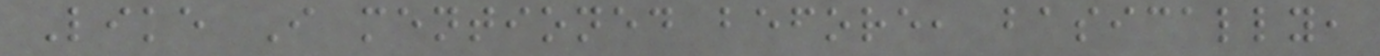Like I mentioned before, basically,
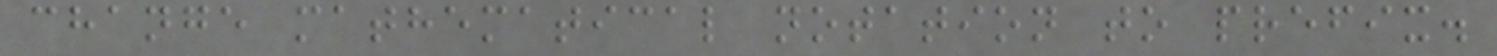change mathematical notation to prefix.
